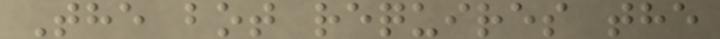The bot requires the
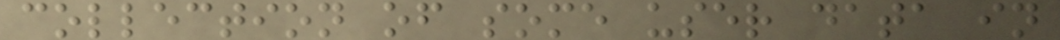collection of some user data in
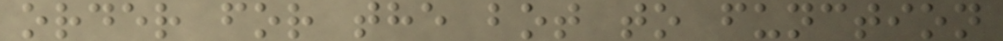order for the bot to function
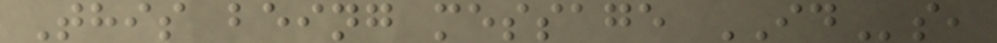This being message IDs,
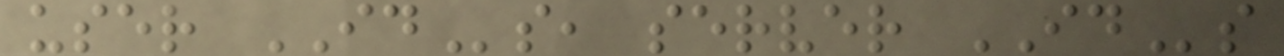user IDs, server IDs
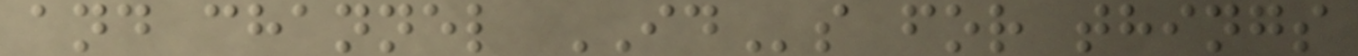and channel IDs for things
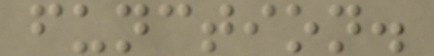function.
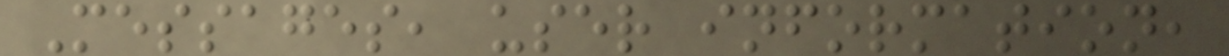Messages, user information,
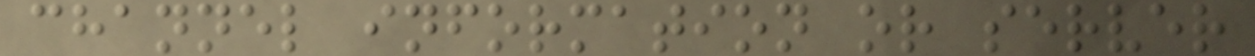channel information or server
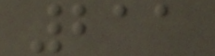211
